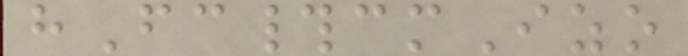hFc#cmIzo
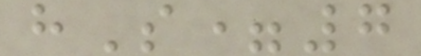hS=7
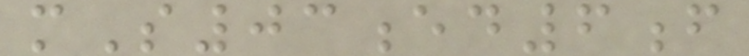mS03ed6f
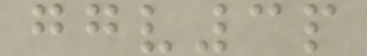ggv3p
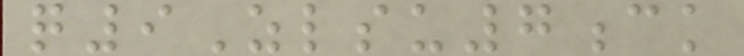q9Zlsu7ck
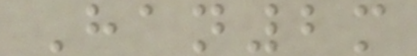Han2m
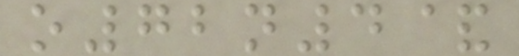o72n4&
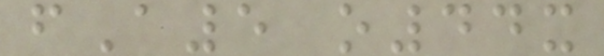fA5 o44x
